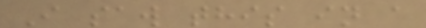I saw this in a
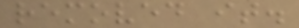removed it.
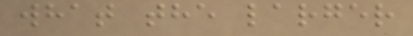what the larger
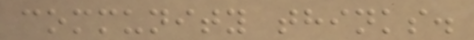community thinks.
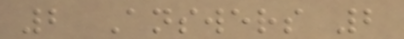2 Answers 2
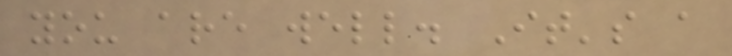you are well. It's a
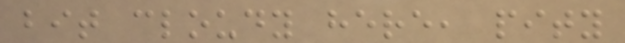bit cloudy here, pity
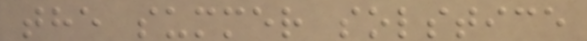the summer solstice
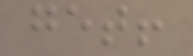get!
